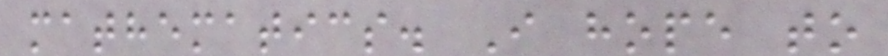mathematics. I hope to
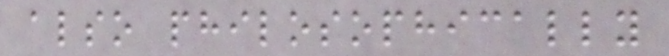also philosophically
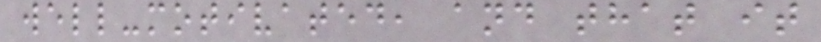well-motivated, and that it
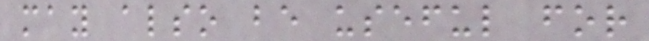may also be useful for
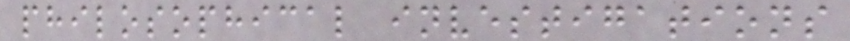philosophical investigations
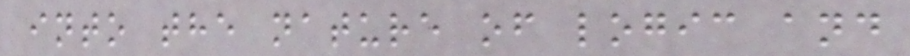into the nature of logic and
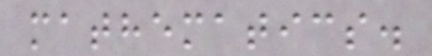mathematics.
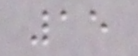15
